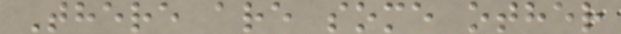There are some other
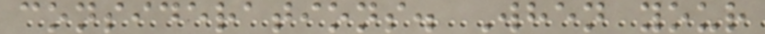considerations. When your
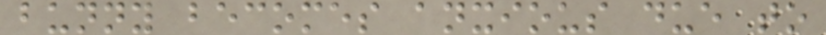bunny becomes anxious due to
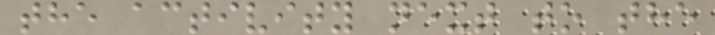the activity next to the
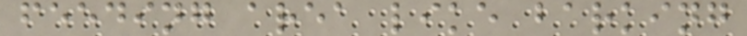feeding area like barking
